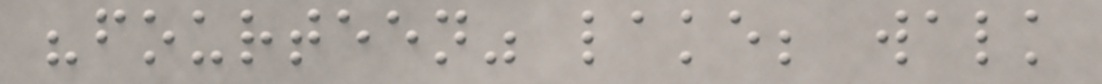"fourteen" lake; walk
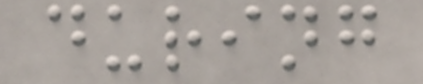during
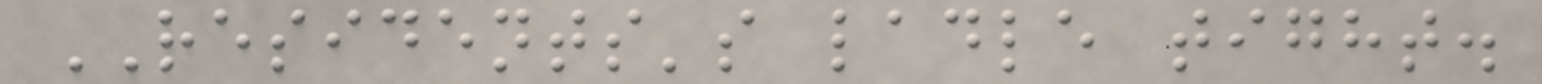RESIDENTS's ladle tight.
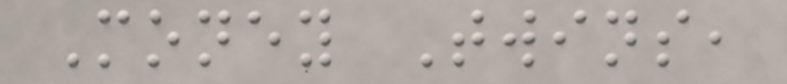Money Twins,
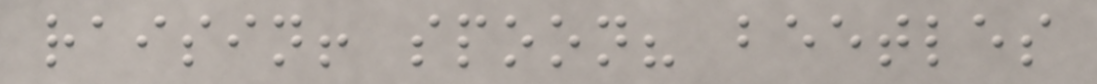raisin! spoon? beetles
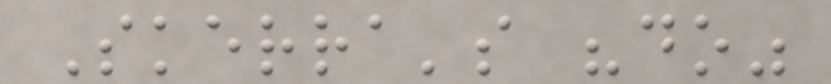Skerra's "do"
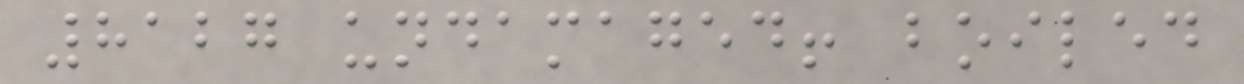8127 undamaged! boiled
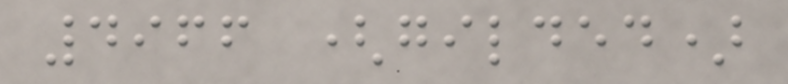4966 (gilded)
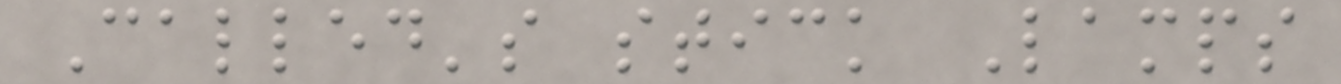Called's stick Lamps
